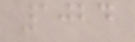1024
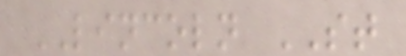LINCOLN ST
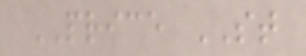PRICE ST
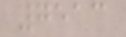7513
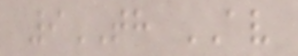9TH AV
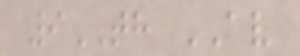9TH AV
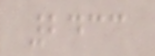2433
